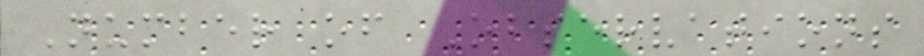Number of Observations
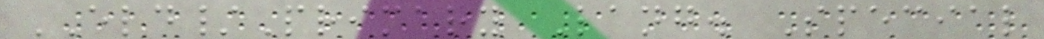ELD/Primary Lang. Special
